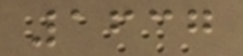1637
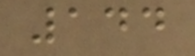144
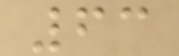63
